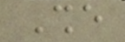She
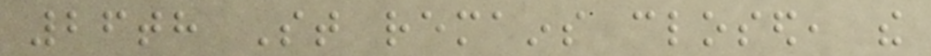26th St remains closed, the
